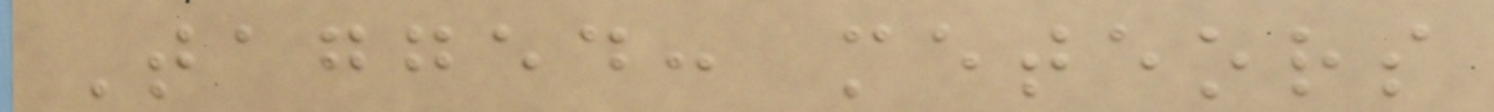Tagged: meteors
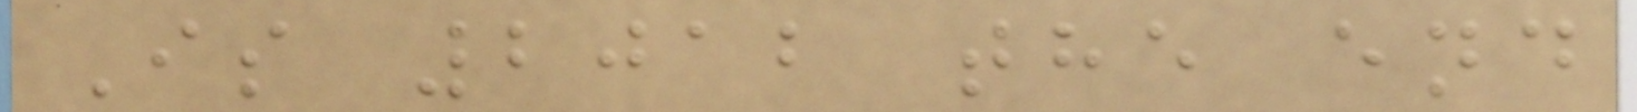Is 2012 the end
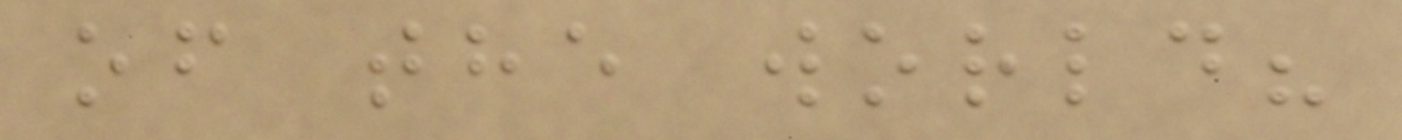of the world?
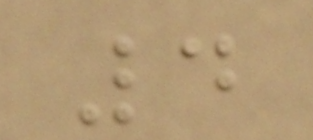4
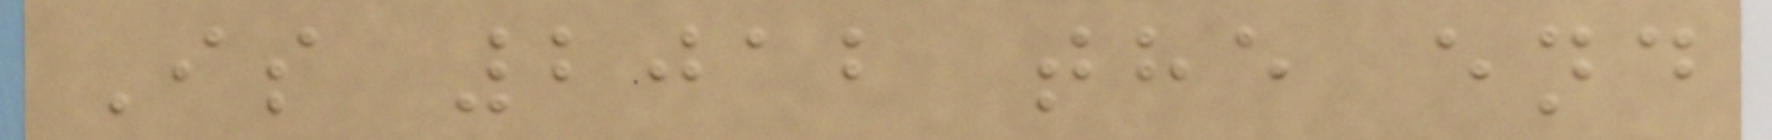Is 2012 the end
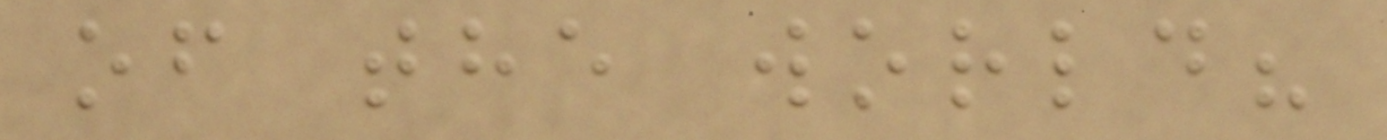of the world?
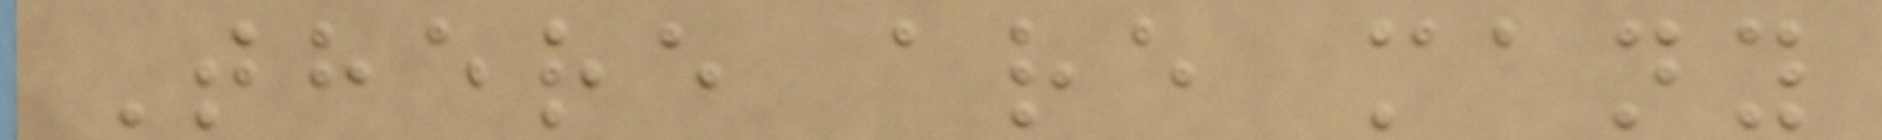There are many
